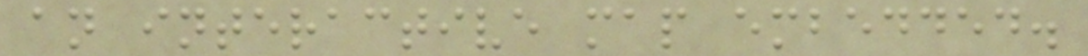an interactive map embedded.
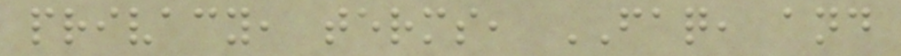privacy, terms, FAQ, and
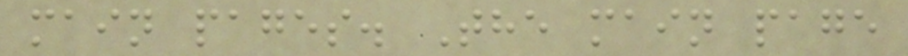main pages. The main page
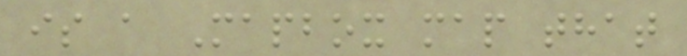is a Mapbox map that
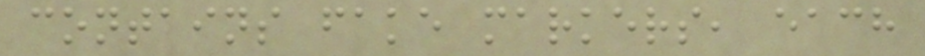contains fake markers, each
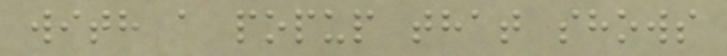with a popup that shows
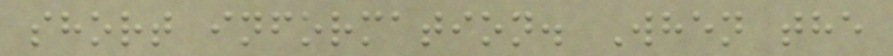short information. When the
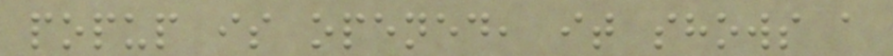popup is opened, it shows a
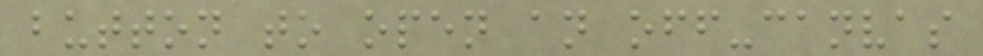button to open an off-canvas
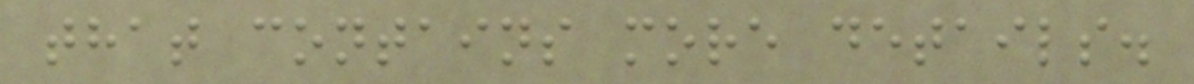that contains more details.
